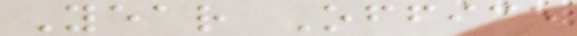Year Office
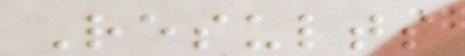Results
